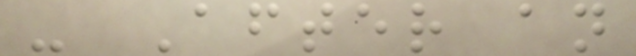- After an
